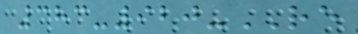383-920-RE
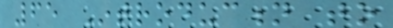65 Introduction to
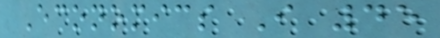Economics I 45
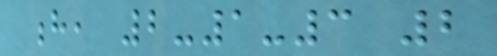h, 2-1-3 2
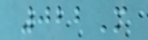022M
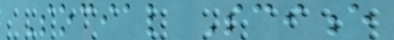Social Science
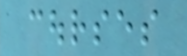courses
